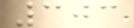303
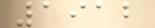1912
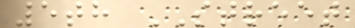5th STREET
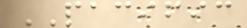PACIFIC
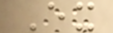Ex
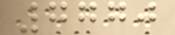7770
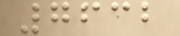7632
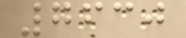7630
